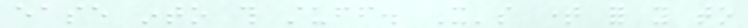ease into this stuff. It's time for you to
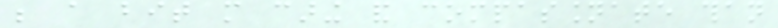be a bit more caring and compassionate than
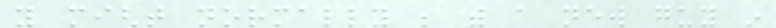you might normally be with a new guy in
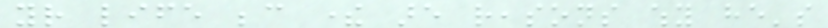your life because there are reasons why he's
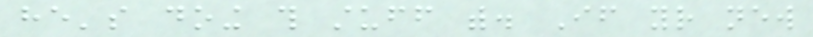he's doing this stuff with. If your new
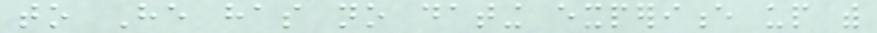to He has no dating experience up with
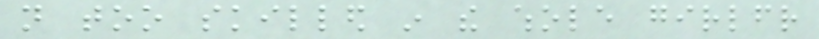not too skilled in the whole girlfriend
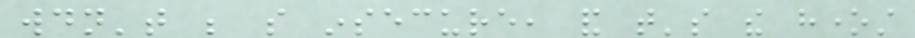wouldn't be so insecure, and that's the honest
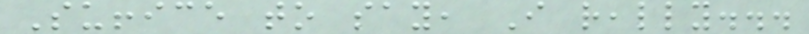Suffice to say, I really...
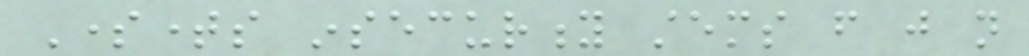Sometimes insecurity stems from just not
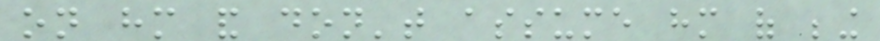on him and don't assume him of being
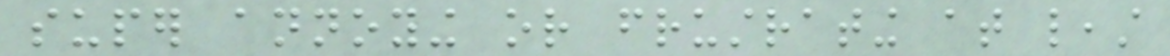super annoying or frustrating at least
